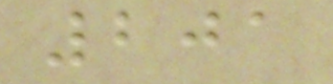201
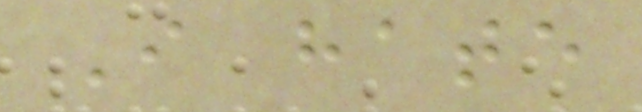I hate
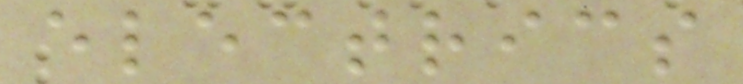electrics
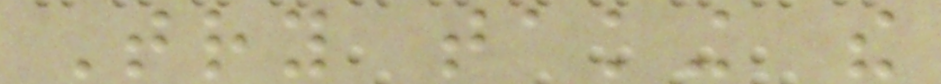Try taking the
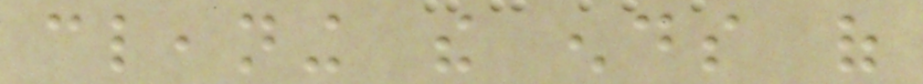cleaning the ends of
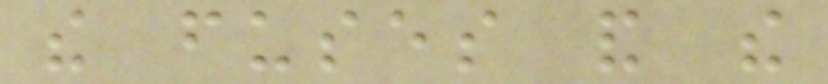the fuses and the
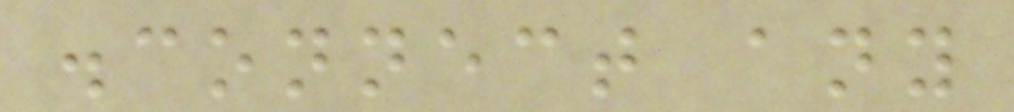disconnect any
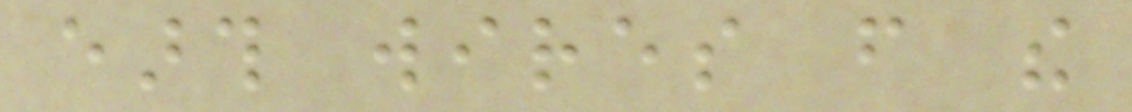earth wires from the
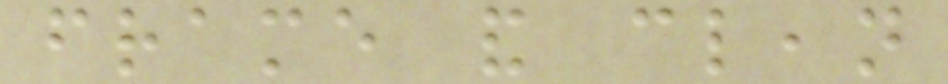frame and clean
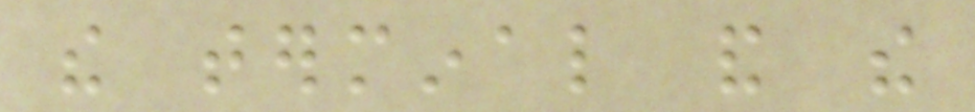the terminal and the
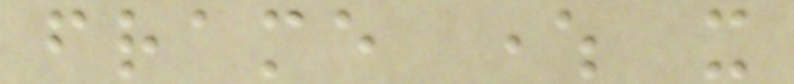frame where it
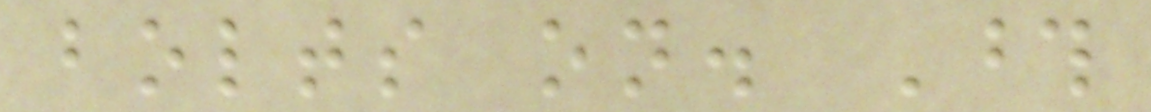bolts on. Those
